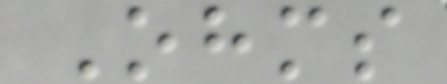Ohms
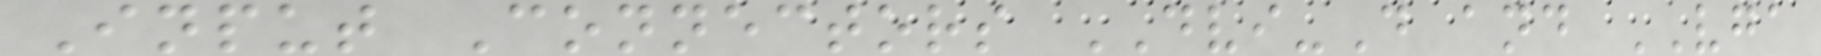Input Connectors DVI-D and VGA
